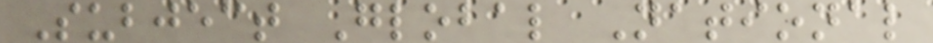Subject Global National
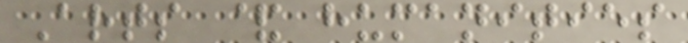Arts & humanities
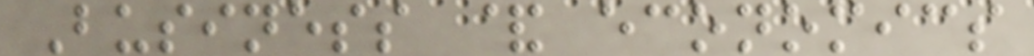Business & economics
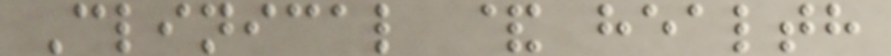Clinical & health
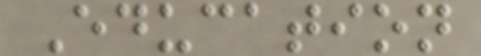Education
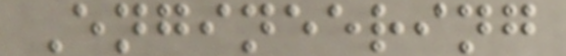Engineering
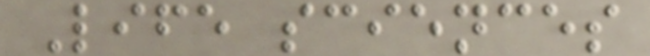Life sciences
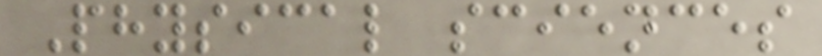Physical sciences
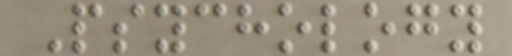Psychology
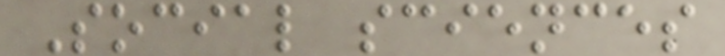Social sciences
